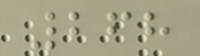268
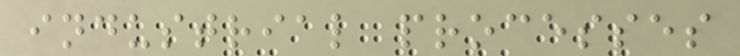industrial processes
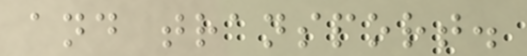and transport.
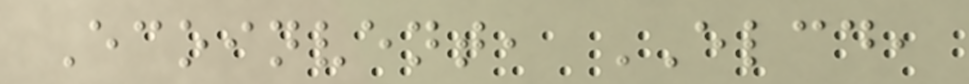Ecoinvent, ELCD,
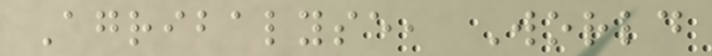Agribalyse, World
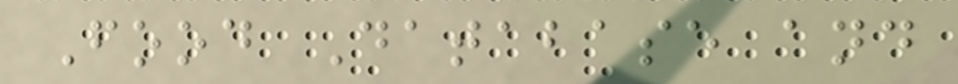Food Database and
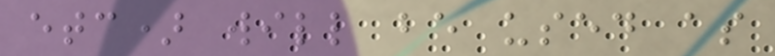etc) will be used as
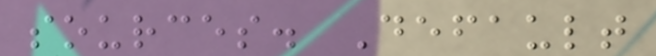sources. Default
